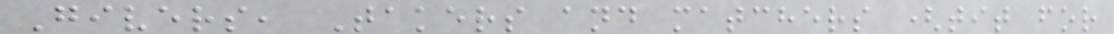Givers, Takers and matchers (tit for
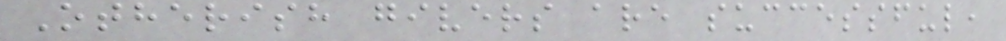Otherish givers are successful,
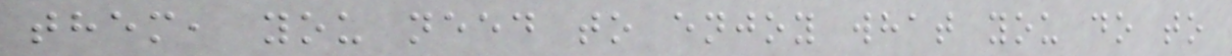them, you need to enjoy what you do to
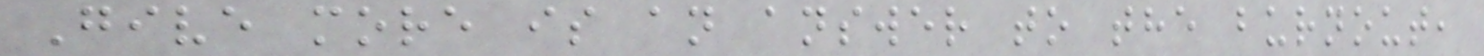Give more is an answer to the burnout,
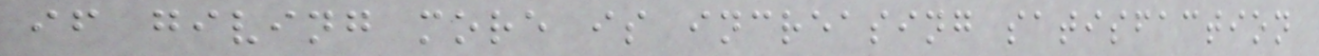if giving more is increasing satisfaction
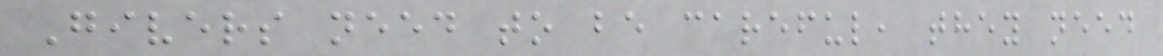Givers need to be careful, they need
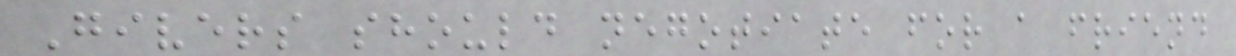Givers should negotiate for a friend
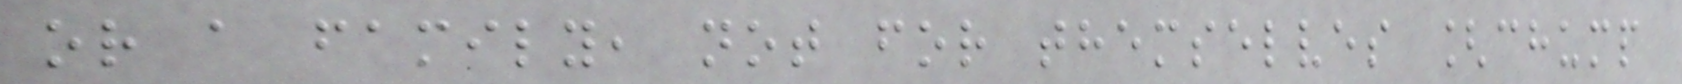or a family, not for themselves [chump
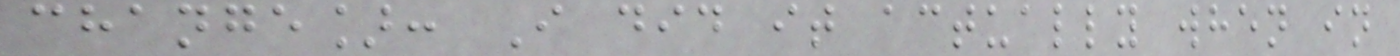change]: I did it actually when in
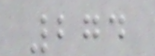274
